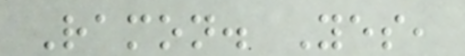Ramon. Yes,
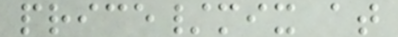price/mix at
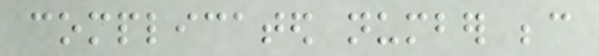complicated number because
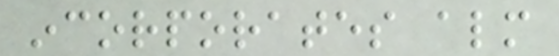incorporates almost
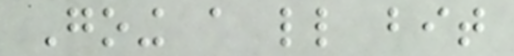Going a little bit
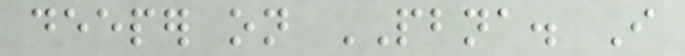deeper on PBNA. I
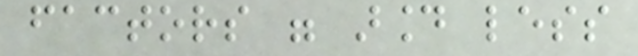factors were around less
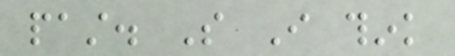past. So I think
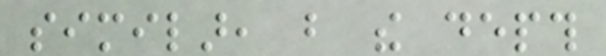similar, but the depth
